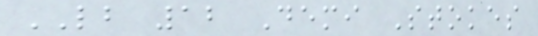LB 12 Demi Stokes
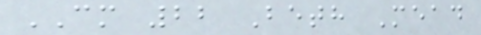CM 22 Beth Mead
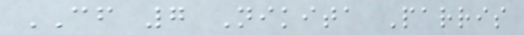CF 7 Nikita Parris
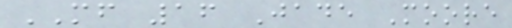MF 16 Jade Moore
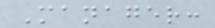Manager:
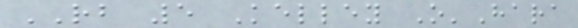RB 5 Kelley O'Hara
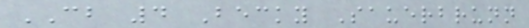CB 4 Becky Sauerbrunn
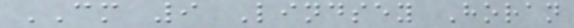CM 9 Lindsey Horan
